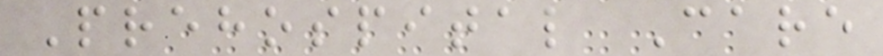Prehospital Care
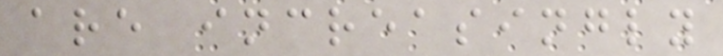are increasingly
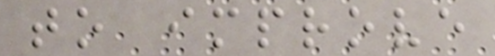to improve
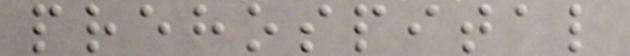prehospital
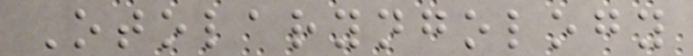Otolaryngology
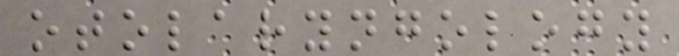otolaryngology
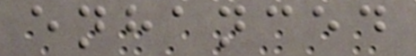enhanced
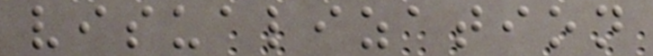visualization
